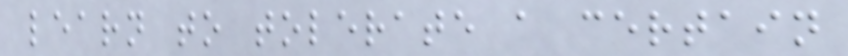learn to tolerate a certain
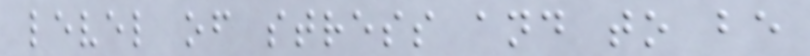level of stress and to be
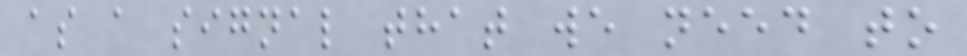as a signal that we need to
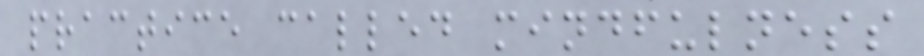practice called mindfulness
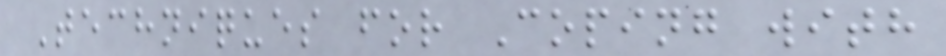Techniques for Coping with
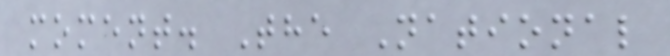moment. The National
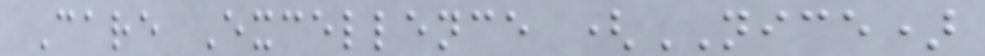Care Excellence (NICE)
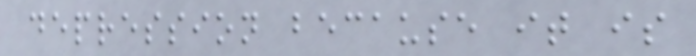depression because it is
